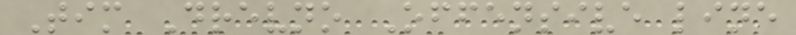Tim Drevno Offensive line
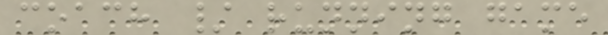coach / running game
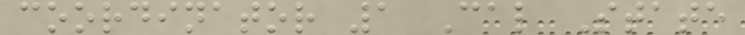coordinator 1 Cal State
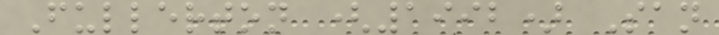Fullerton (1992) San
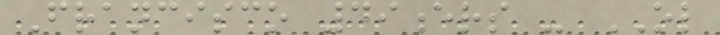Francisco 49ers - OL
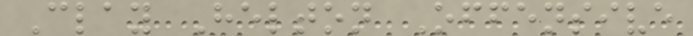Clay Helton Offensive
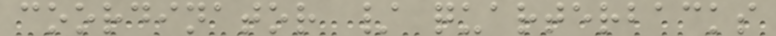coordinator / quarterbacks
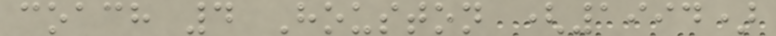coach 4 Houston (1994)
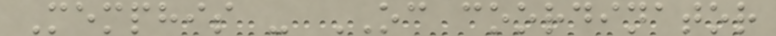Memphis - OC coordinator
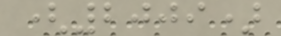(2009)
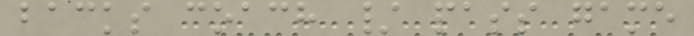backs coach / pass game
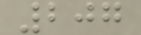207
